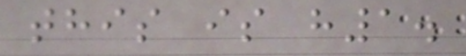this is h1.
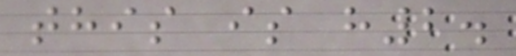this is h2.
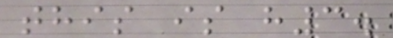this is h3.
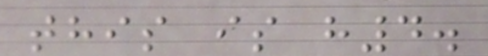this is h4.
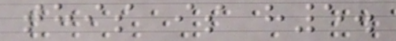this is h5.
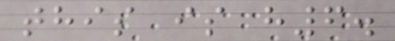this is h6.
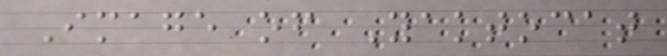Image of Yaktocat
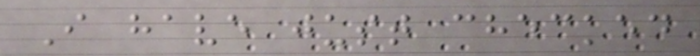I have just checked
